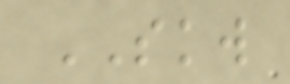SKW
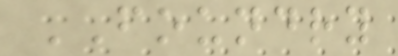FOUNDRY
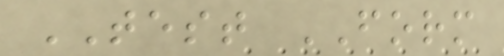TEST FORM
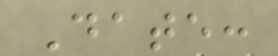Date:
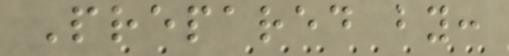Prepared by:
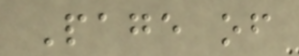Page of
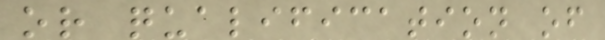or qualification of
